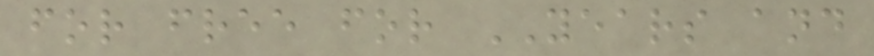for free for YEARS and
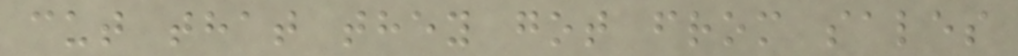cut that they got from sales
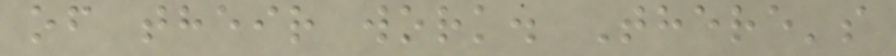of their work. There's
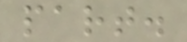part.
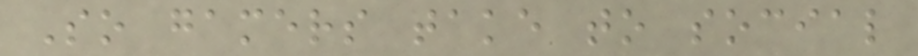So gamers take to social
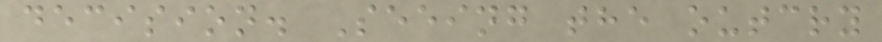decision. Seeing the outcry
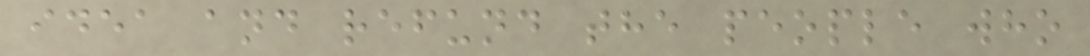idea and refund the people who
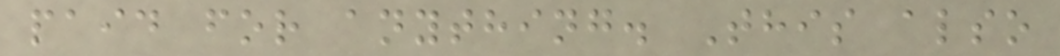paid for anything. This also
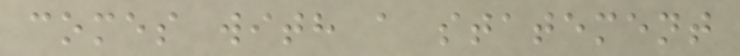comes with a statement
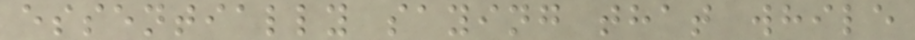essentially saying that while
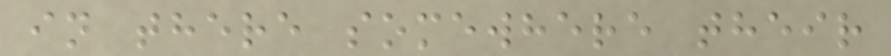in there somewhere their
